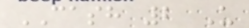CASH 2 U
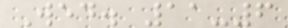Wed. 11-6
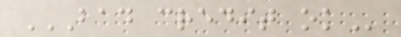BAD CREDIT OK
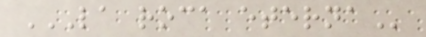LA ROCA ETERNA
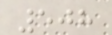508
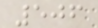506
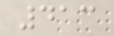413
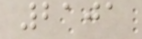2101
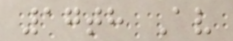17th Av
